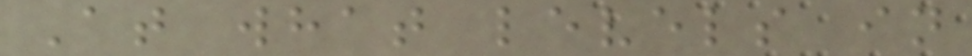At what levels in
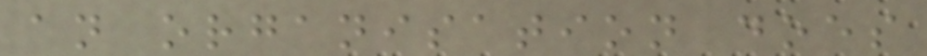an organisation does
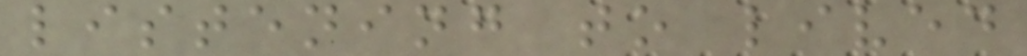listening to lived
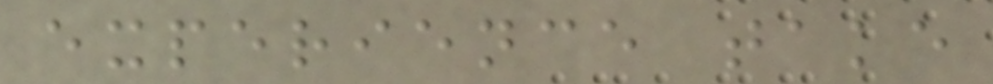experience take
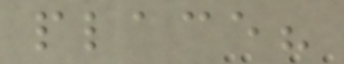place?
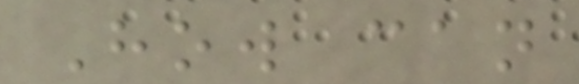How can
